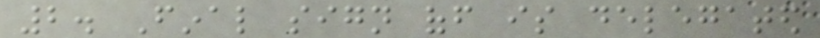2. Final sign off is delegated
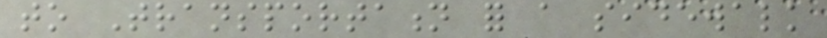to Transportation for a sidewalk
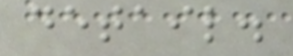detail.
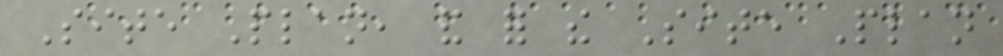Site Plan, and for the Site Plan
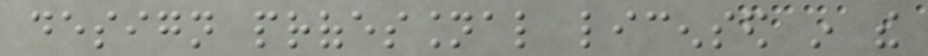design professional licensed in the
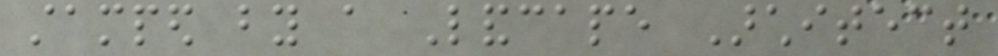stamped by a Landcape Architect
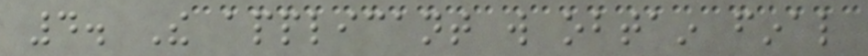4. The applicant will obtain final
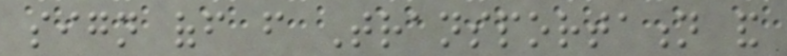sign off from Transportation and
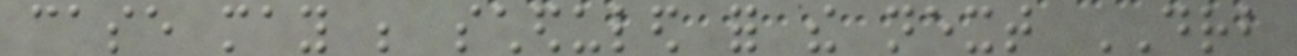case may be scheduled for the next DRB
